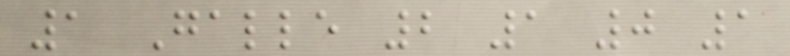1 Galle 2 1 0 1
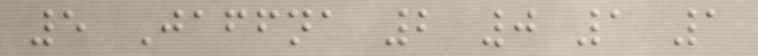5 Jaffna 2 0 1 1
